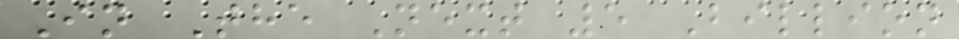In The Next 5 Billion
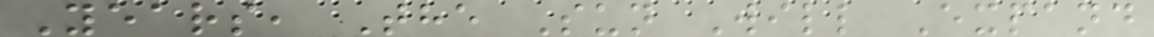Years, The Sun Will Expand
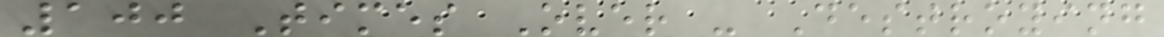100 Times Over - Destroying
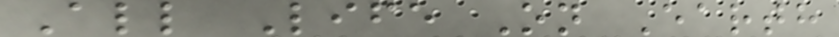All Life On Earth
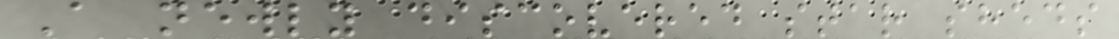A newly discovered star sheds
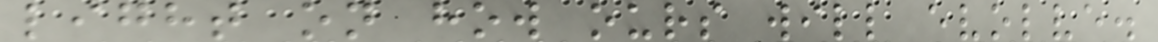light on how ours will evolve.
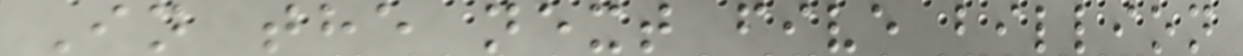In the next five billion
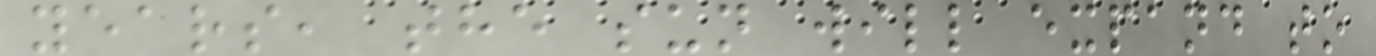years, the sun will expand to
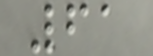61
